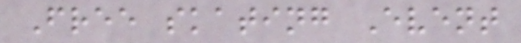Free skating Event
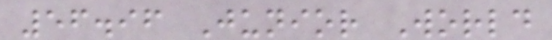56.96 Junior World
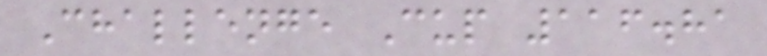Challenge Cup 116.81
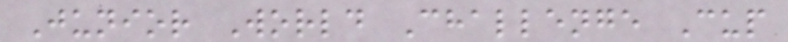Junior World Challenge Cup
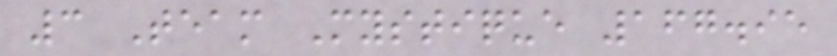3 Team Mystique 167.95
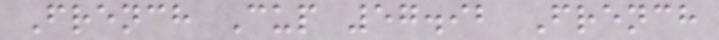French Cup 57.92 French
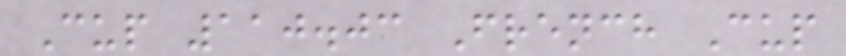Cup 110.03 French Cup
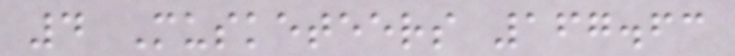4 Musketeers 167.63
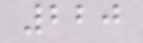220
